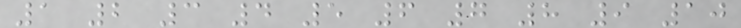1 2 3 4 5 6 7 8 9 10
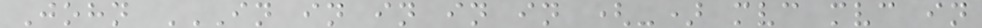John IN IN IN IN IN (-) MVC MVC IN
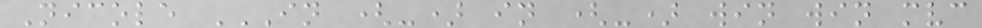Nicole IN (-) IN (-) WIN WIN MVC
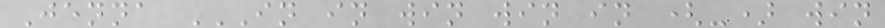Jenna IN IN WIN WIN IN (-) WIN
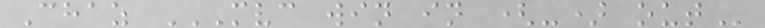Chaz MVC WIN IN (-) OUT
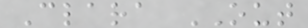Clara OUT
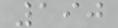190
